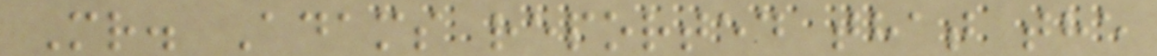Mr. Adams reported that the
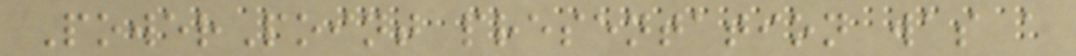PowerPoint presentation was a
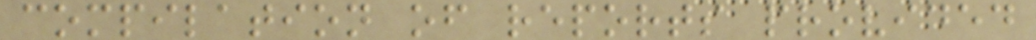compilation of reports provided
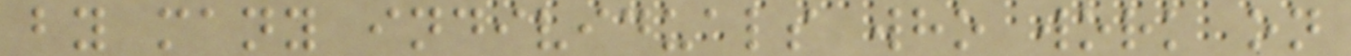by many individuals who work on
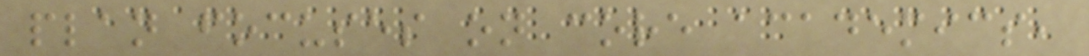plan focuses on core academics,
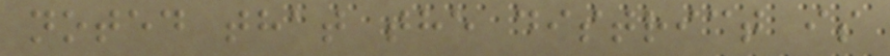noted that the district is
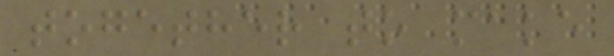together to make
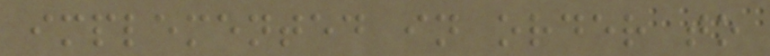implemented in order to
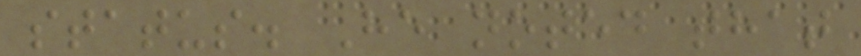status. He noted that
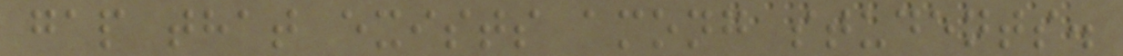gap that exists among students.
